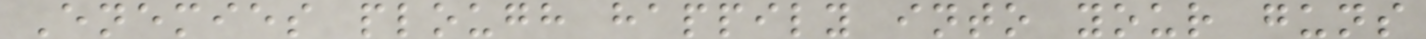Enemies plough happily into your guns
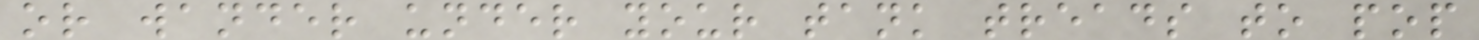or wander under your tank treads to pop
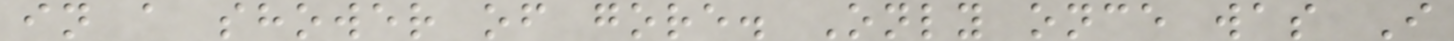in a shower of gore. Only once was I
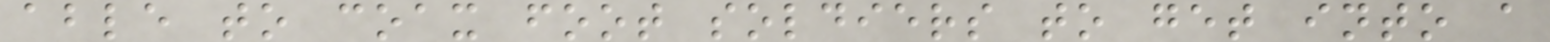able to coax foot soldiers to get into a
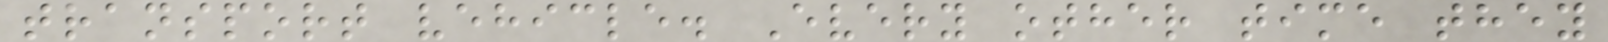transport vehicle. Every other time they
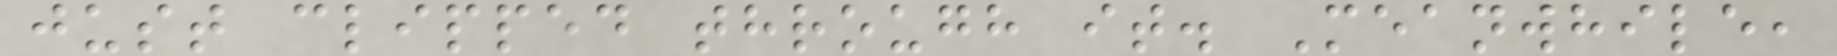just clipped through it. Meanwhile,
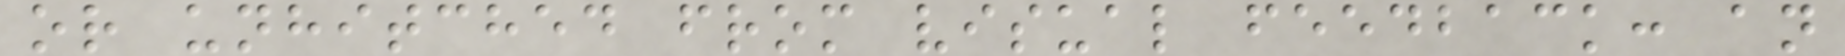or unhitched from visual feedback: an
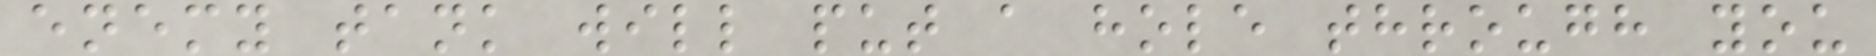enemy tank will put a hole through you
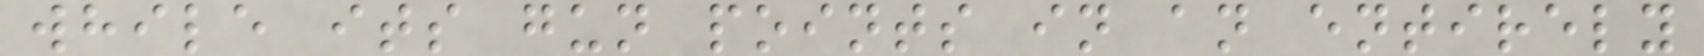while its gun points in an entirely
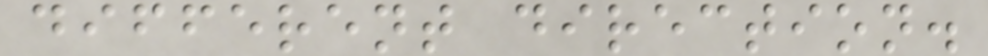different direction.
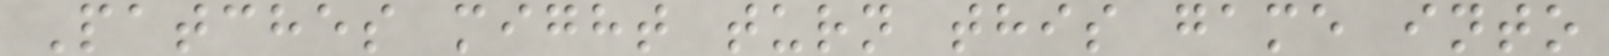Patches might turn this game into
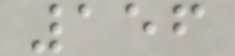156
